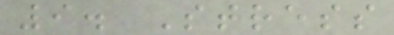9. Stress
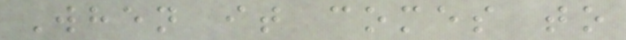When it comes to
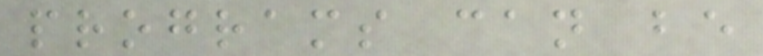programs can be
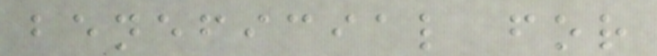beneficial for
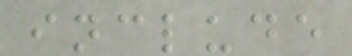include
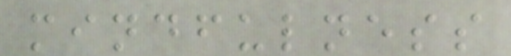mindfulness
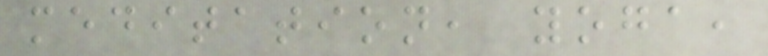meditation, yoga,
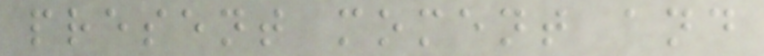present moment and
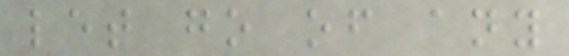let go of any
